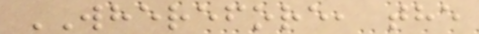WHEREFORE, the
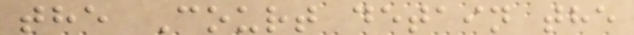the Court detain the
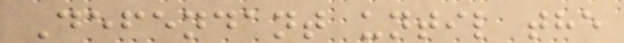Defendant until the
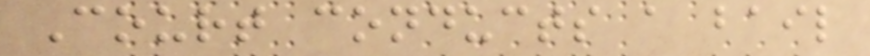Court conducts a bail
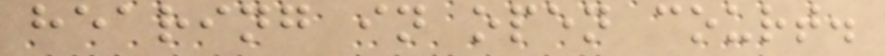hearing in open court.
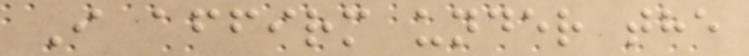I affirm under the
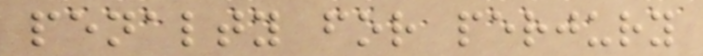penalty for perjury
